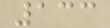133
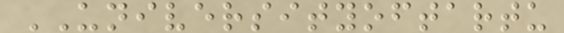UNIVERSITYOFTARTU
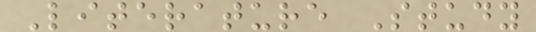Literature Study
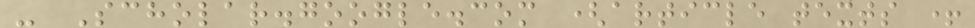- Scholar.google.com (article texts +
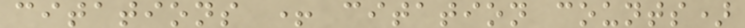citations + citation counts)
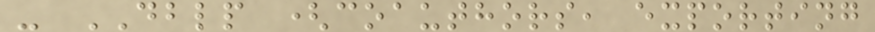- DBLP (coauthors, exporting
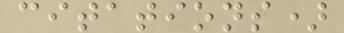citations)
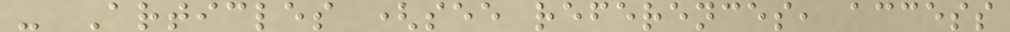- Articles (see references, access
